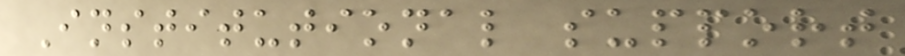Institutional support
